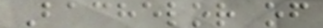Bachelor of
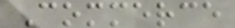Commerce
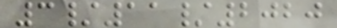3/11/2020
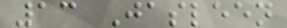13 Jasleen
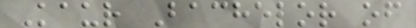Kaur Bachelor of
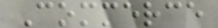Commerce
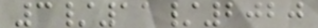3/11/2020
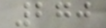270
